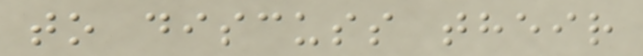to discuss their
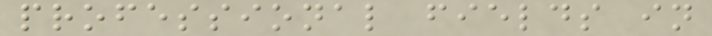professional fields in
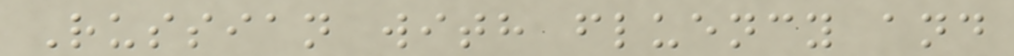Russian with fluency and
